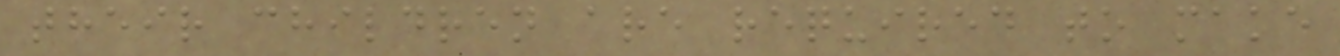their children are required to make
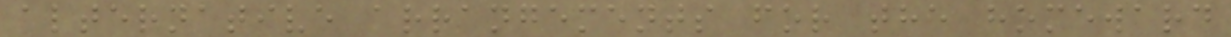alternative arrangements for the homeward
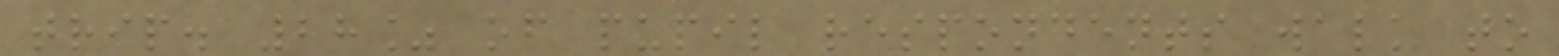trip. 28% of pupil respondents walk to
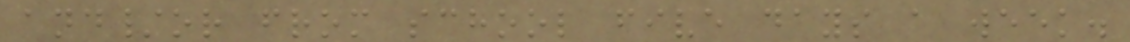and/or from school five days a week.
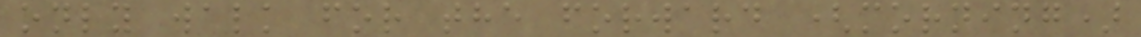only walk for the forward (morning)
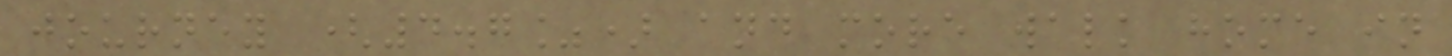journey (4.7%) and more walk home in
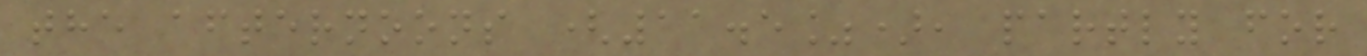the afternoons (11.5%), partly for
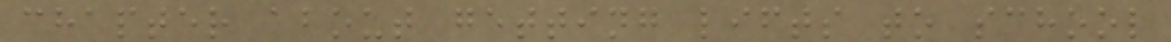chapter about getting lifts to school
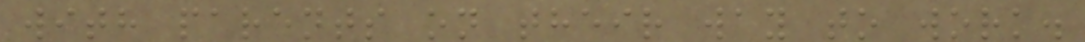with parents on their way to work.
